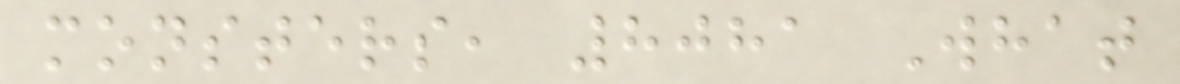monsters, 8081 What
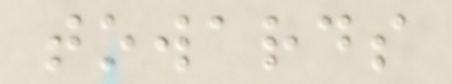towards
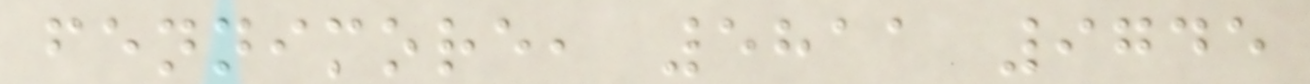fennimore, 5811 9745
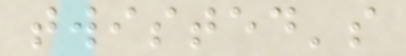twisted's
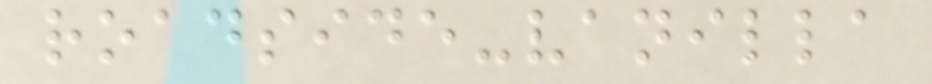roadside-vanilla
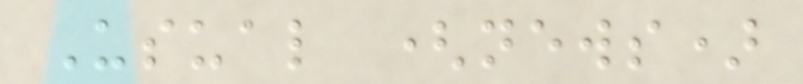Usual (news)
